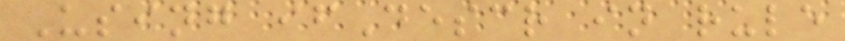Using ifDescr in rule
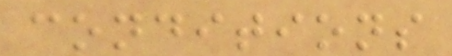conditions
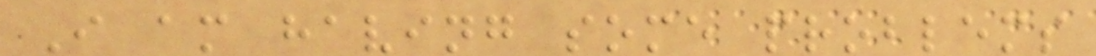I am having some problems
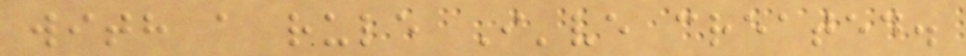with a rule I've created.
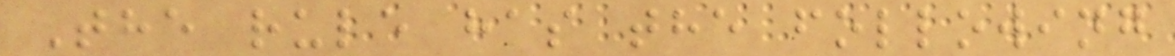The rule has the following
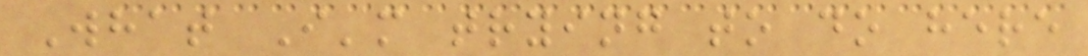What I'm trying to do here
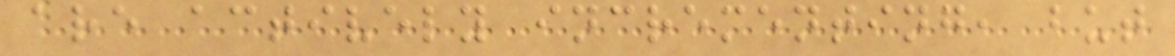are actively incrementing, but
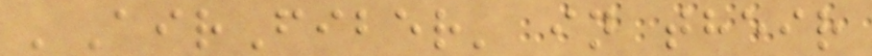'AirFiber' in their
